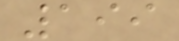199
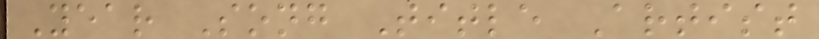Year Song Title Artist
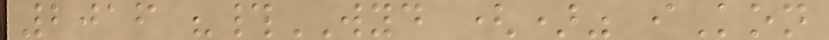2016 "#WYD ()" iKon
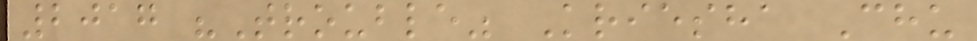2017 "Trouble" Kriesha Chu
